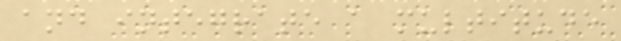and integrate a multitude
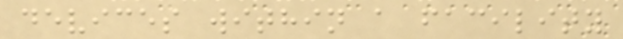devices within a facility
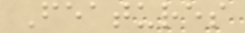Features
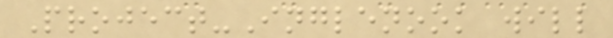Project-Inglenook will
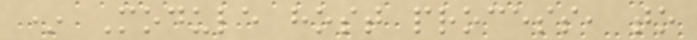* Module host process, to
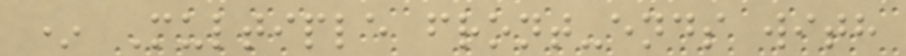* Multiple front-ends with
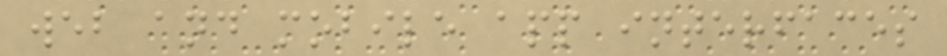web and mobile app interfaces
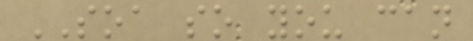SOA so you can
